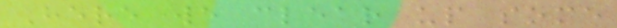Here we clear up some
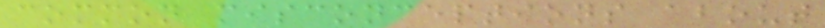common misconceptions about
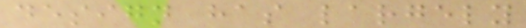design has largely
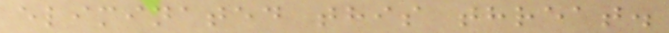eliminated this threat.
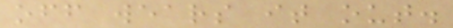off wears it out.
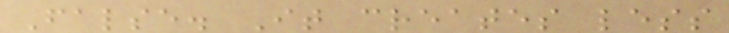False. It creates less
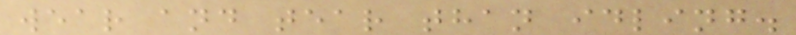wear and tear than idling.
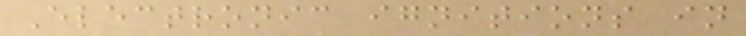Electronic ignitions in
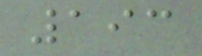193
